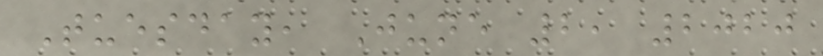Tuesday, June 2, 2020
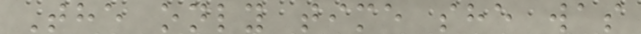The only time she was
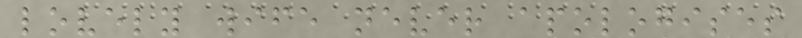lovely wife never apologises
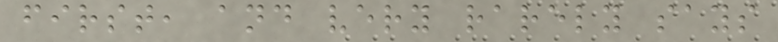first, and very rarely says
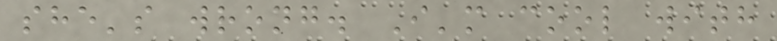she's wrong. I'm cool with
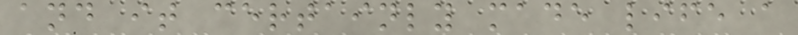and it certainly made life a
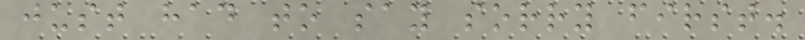just had to say sorry first.
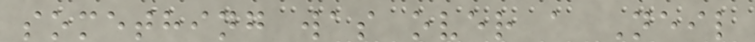something was over a Neil
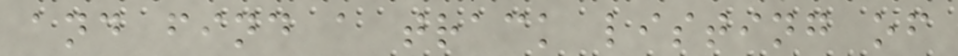and find a track listing of
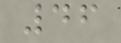46
